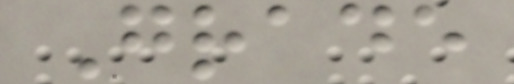Grade
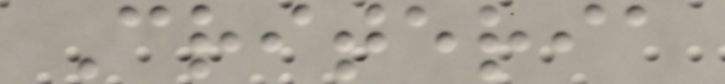Criteria
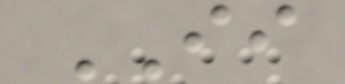II
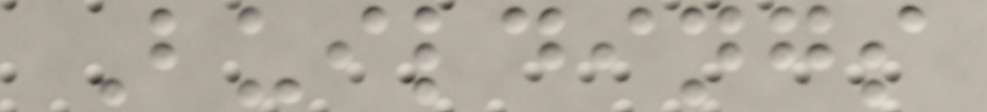Buildings
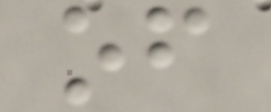of
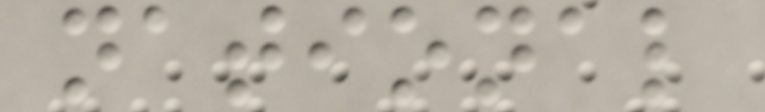national
